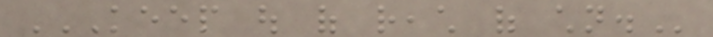KEEP OUT OF REACH OF CHILDREN.
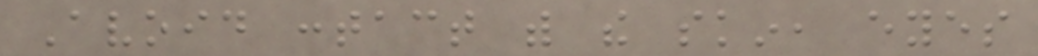Avoid contact with the skin, eyes
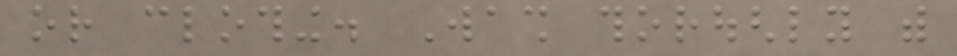or clothing. Wash thoroughly with
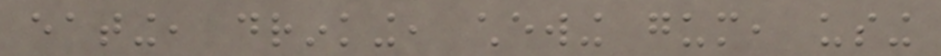eating, drinking, chewing gum, using
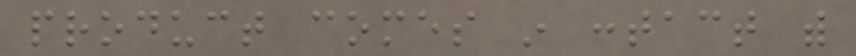product comes in contact with
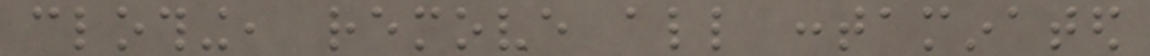clothing, remove all contaminated
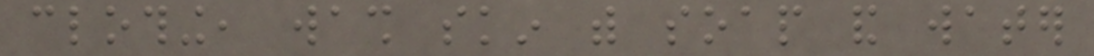clothing, wash skin with soap and water
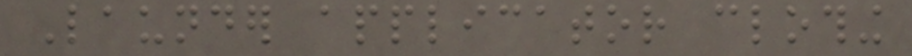Launder applicator clothing
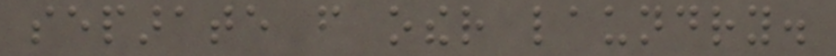separate from other laundry.
